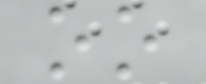oo
